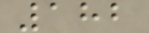182
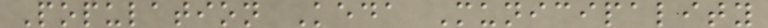Population Keda Municipality
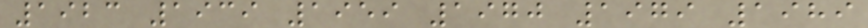1923 1939 1959 1970 1979 1989
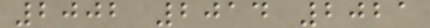2002 2014 2021
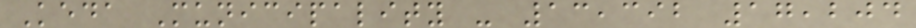Keda Municipality - 13,392 17,204
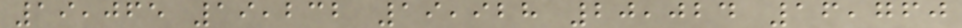19,065 19,232 19,928 20,024 16,760
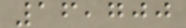16,700
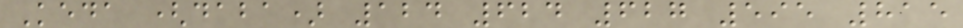Keda (daba) 124 624 627 595 815
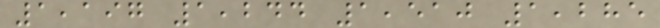1,197 1,244 1,510 1,285
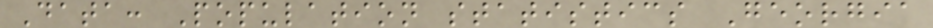Data: Population statistics Georgia
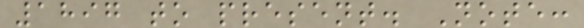1897 to present. Note:
